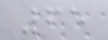65
